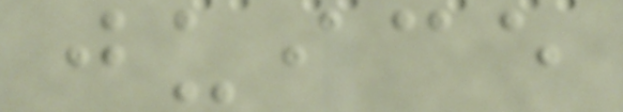juice
